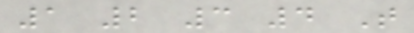1 2 3 4 T
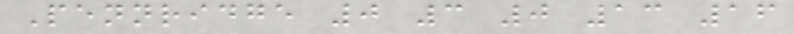Pennridge 0 3 0 13 16
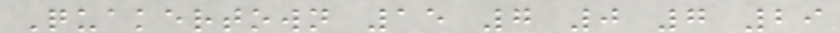Quakertown 15 7 0 7 29
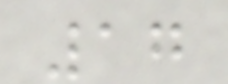17
